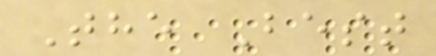The Best
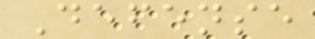Defense
